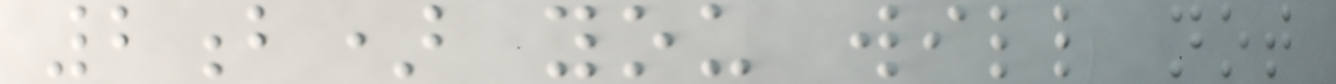2b) you will not
